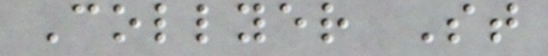Collyer St
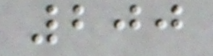200
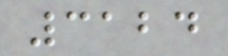3124
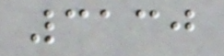3130
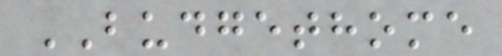BUDGETHOME
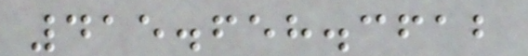415.658.3612
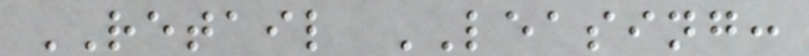RETAIL LEASING:
